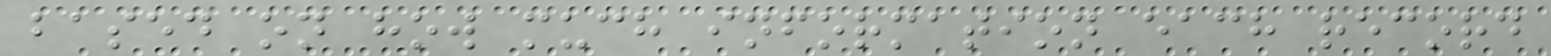based on how much information each record
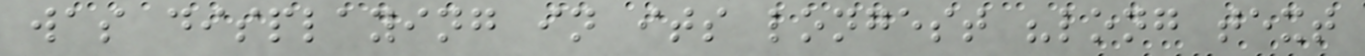was displaying in its longest "long text
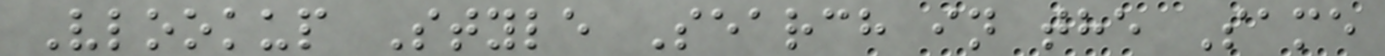Vlookup Style Search in the Same
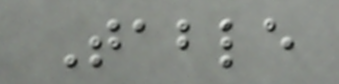Table
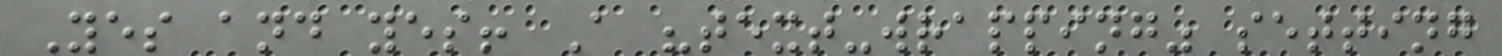Yes and yes! A "text-wrapping" setting
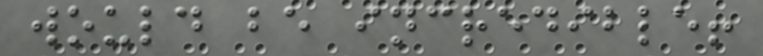would be incredible!
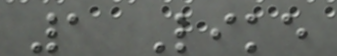1 Like
